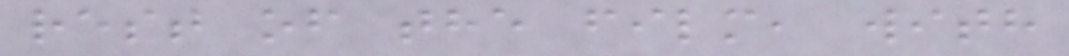rest of the film, with
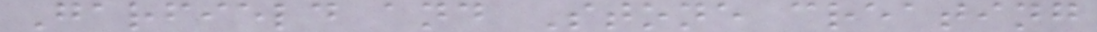Garfield and Stone creating
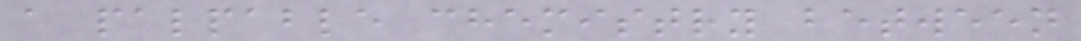a palpable chemistry between
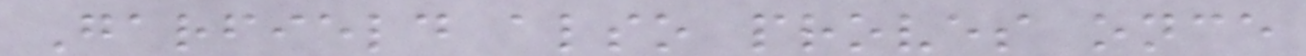Garfield also proves once
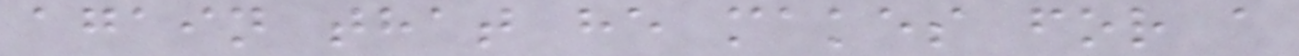again that he makes for a
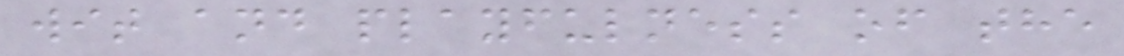wit and playfulness of the
